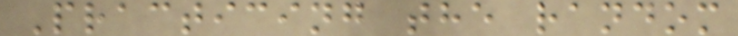Practicing the random
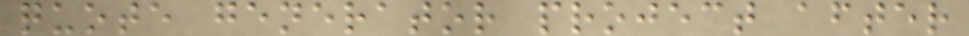quote generator project after
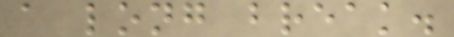a long break.
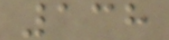138
